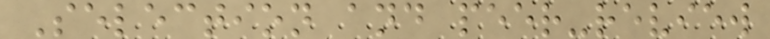Selection and peer-review
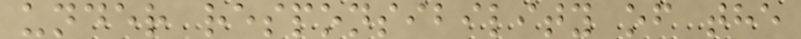under responsibility of the
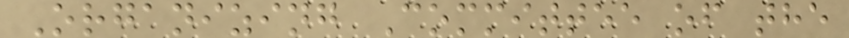Organizing Committee of the
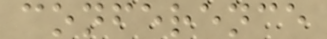conference
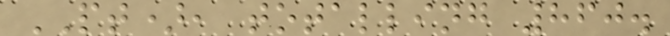PT), totalling 860.
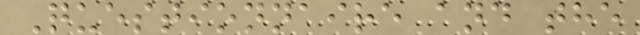Questionnaire and the
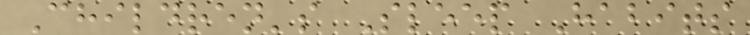Children's Sleep Habits
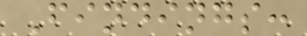Findings:
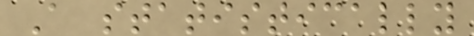A statistically
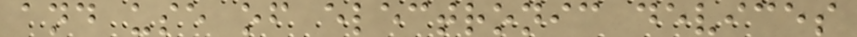and use of electronic devices
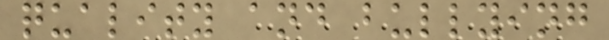quality and bullying
